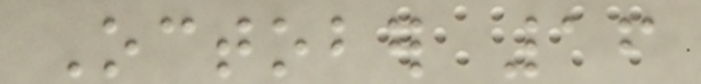October 16
